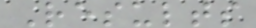Results
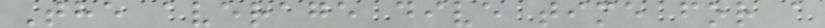The average dive time for a
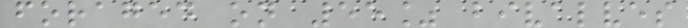foraged on 55% bivalves
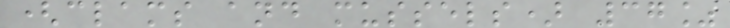(clams and mussels) 37%
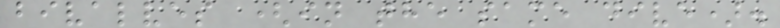bivalves (in the same dive).
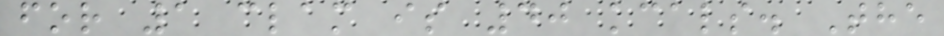for 1 clam is 40 kcals. The
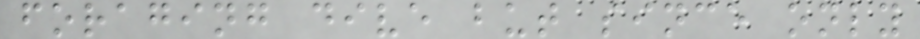foraging dive but since only
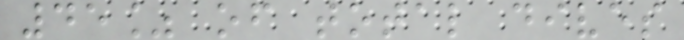45% of total dives
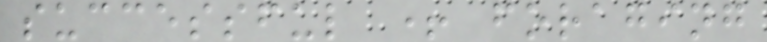successful + foraging
